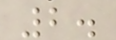2.
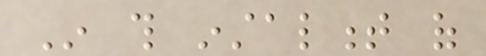In this instalment of
